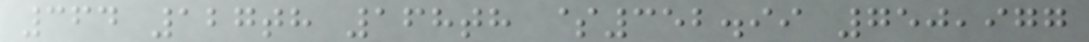364 127th 168th $352.99 750,977
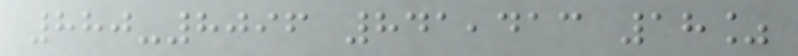880-8096 841,413 18%
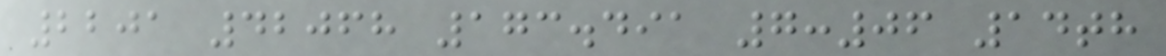2201 42068 173.491 7:06 14th
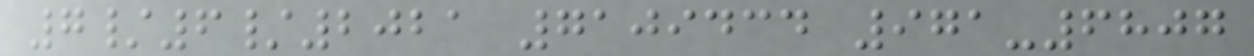7/6/2021 7109434 971-6807
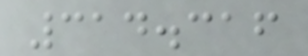314.316
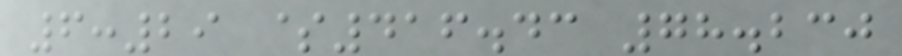6:29 $416.43 78.230
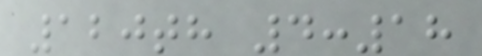120th 4:18
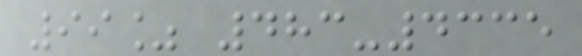99% 483-4335
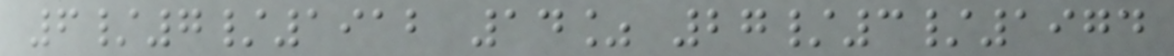6/7/1912 14% 27/3/1974
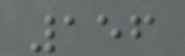156
